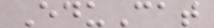EduCat
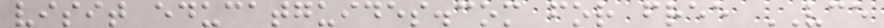visit educatguides.com for free VCE
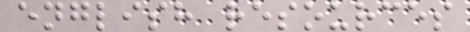english resources
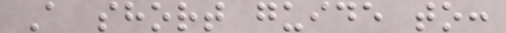A short guide to:
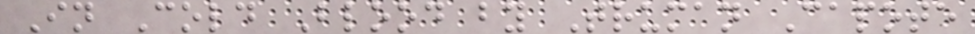In Cold Blood by Truman Capote
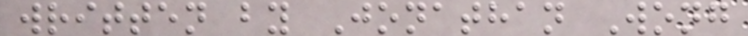written by Jonathan Wong
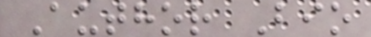Author Bio
